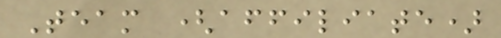Team (affiliate)
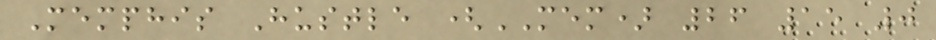Memphis Hustle (MEM) 26 15 0
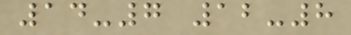14-7 12-8
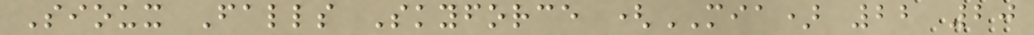Sioux Falls Skyforce (MIA) 22 20
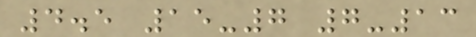4.5 15-7 7-13
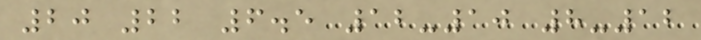20 22 6.5 12-10 8-12
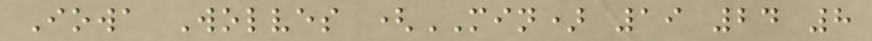Iowa Wolves (MIN) 19 24 8
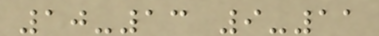10-13 9-11
